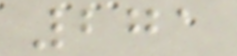271
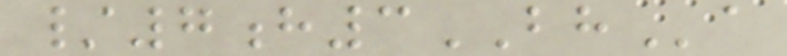/7h3BHa
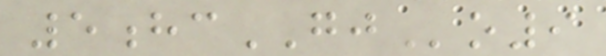5hcGJo9
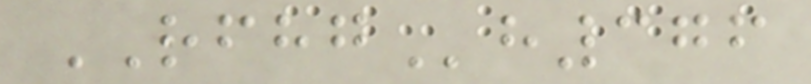RFHGh376
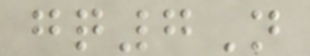gq7N
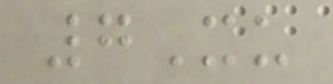7Xu
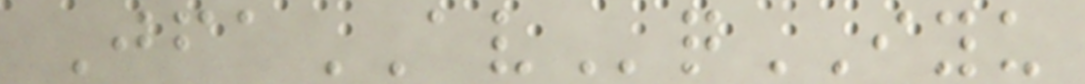JfaAVqIYU
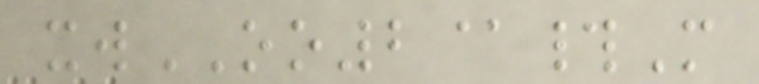xwOO2@#M
